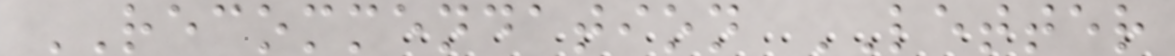RECOMMENDATION LETTER
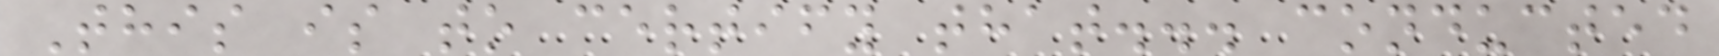This is to certify that... conducted
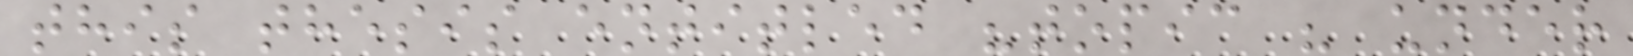this thesis entitled "topic " under
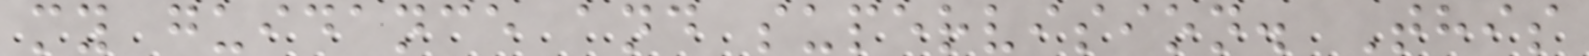my guidance and supervision. This
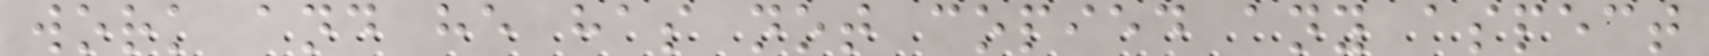work and he has not copied any aspect
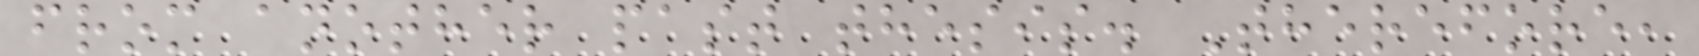from another past thesis. Therefore,
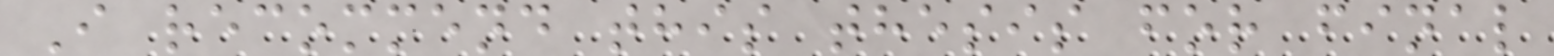I recommend this thesis for final
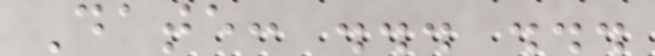Date: ... ...
